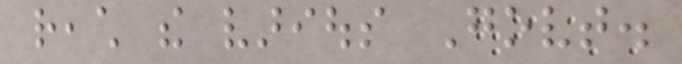reach the various Govt.
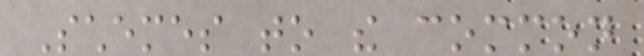Schemes to the common
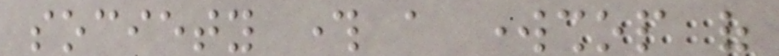society through a workshop of
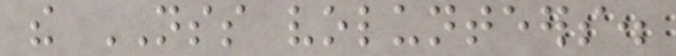the NSS volunteers.
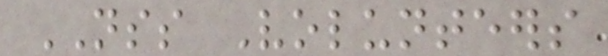NSS Volunteers
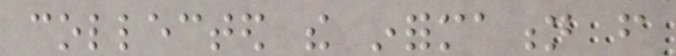collected the information from
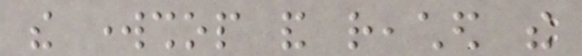the workshop and reached the
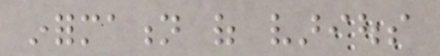information of various
